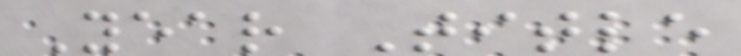Year Title
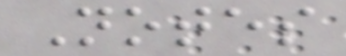Notes
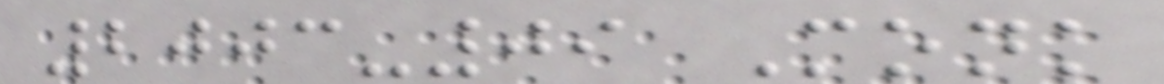2003-09 Monk
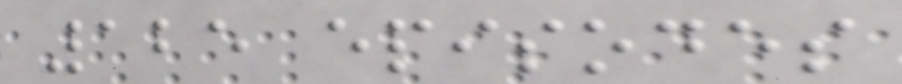125 episodes
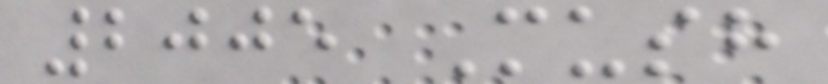2005 Mush
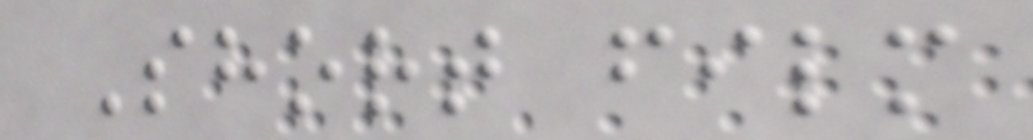Short film
